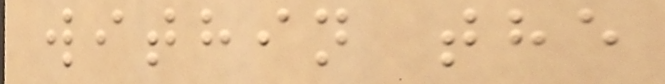within the
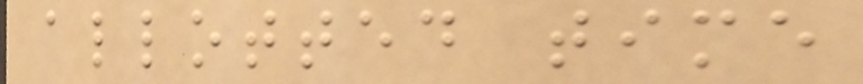allotted time
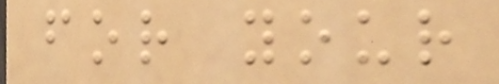for your
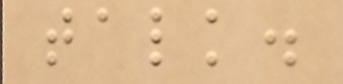talk.
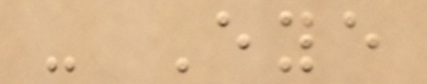- Eye
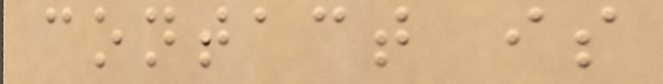contact is
